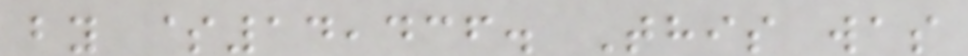by $14,436. This was
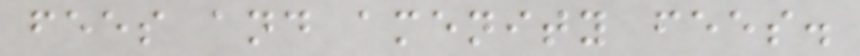fees and amenity fees.
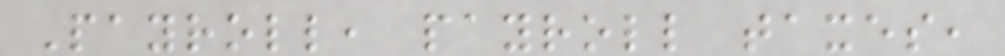Payroll, payroll taxes,
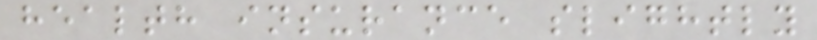health insurance slightly
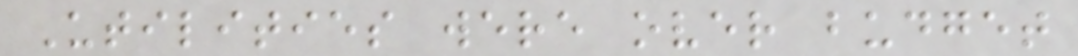Utilities were over budget
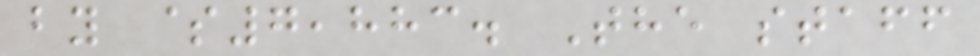by $7,883. The staff
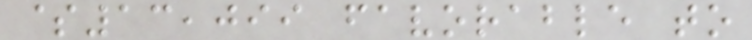$13,099 favorable to
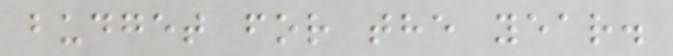budget for the year.
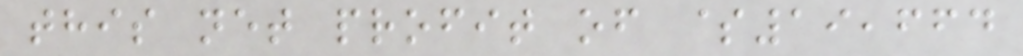this net profit of $19,664
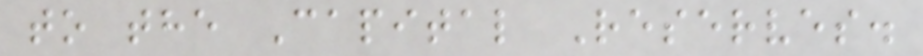to the Capital Reserves.
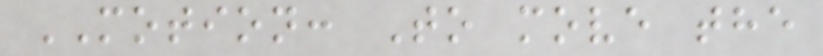MOTION: To move the
